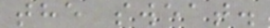the sweat.
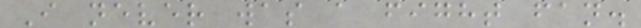I never was a fight fan.
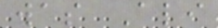was Ali
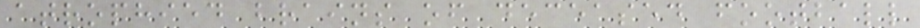atrophied brains of deceased football
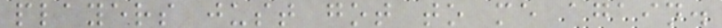players just got to me again.
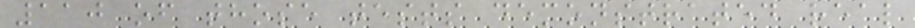110 of those tests demonstrated real
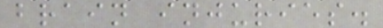brain injuries.
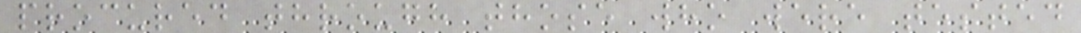procured through those who were tested
